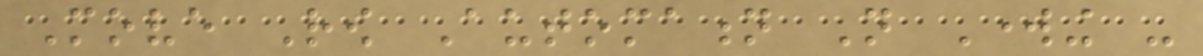Move Row Automation Not Working -
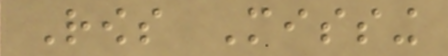Rows Missing
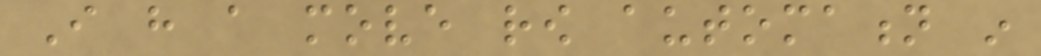I have a move row automation in
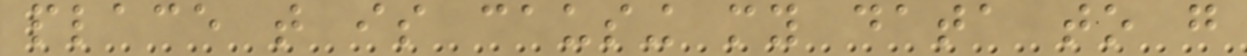place that is causing my data to go
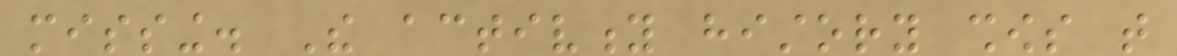missing. The activity history shows that
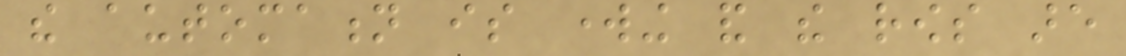the automation is working and the rows are
